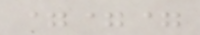===
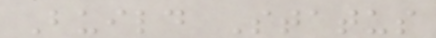Build Status
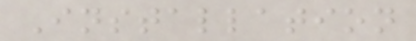Installation
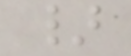}
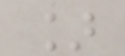]
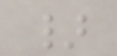}
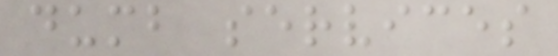dumb services
